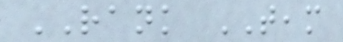RANK TEAM
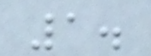1.
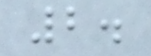2.
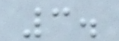3.
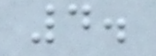4.
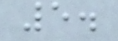5.
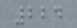224
